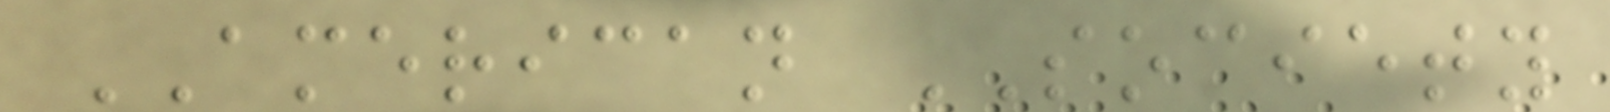AMERICAN SOCIETY
